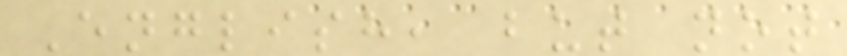English, but not
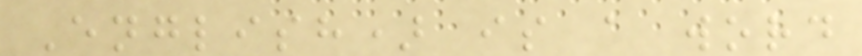English) is a word
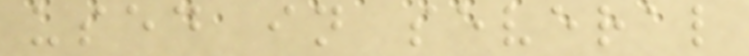used in several
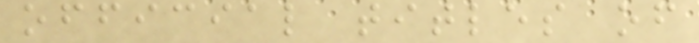official titles of
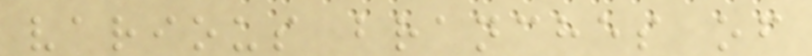various branches of
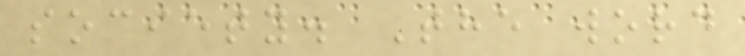society. The word
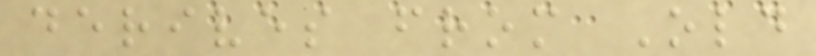derives from Old
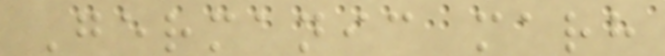Germanic marh
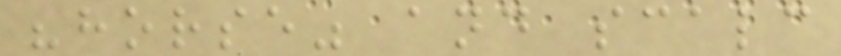"horse" and scalc
